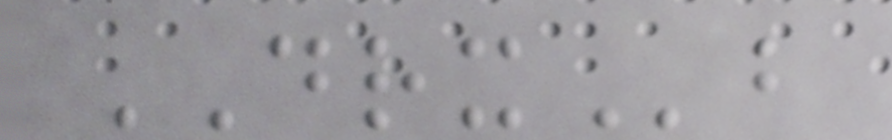DRXb
